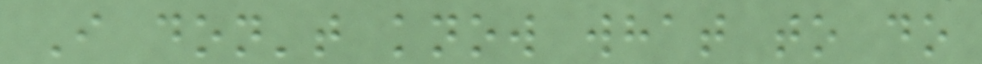I don't know what to do
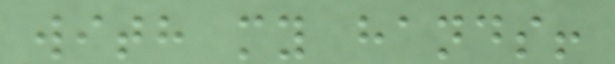with my hands!
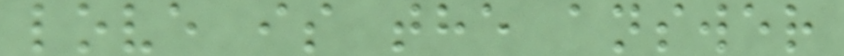love is the answer
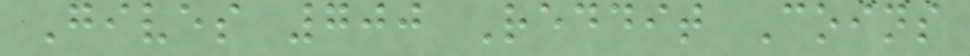Gives 700 Reddit Coins
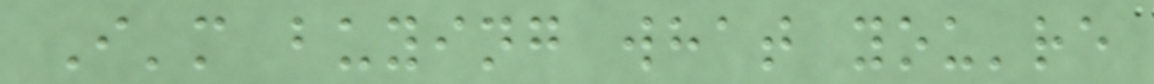I'm buying what you're
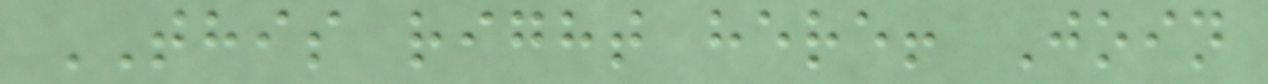THIS right here! Join
